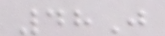48J
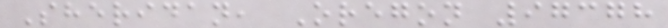Sheridan, Oregon 97378
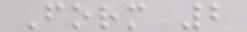Form 2
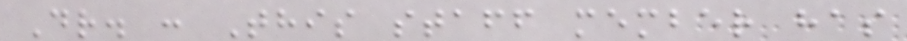Dr. : This staff member has
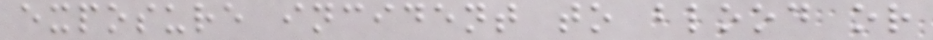exposure incident to blood or
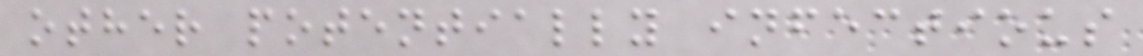other potentially infectious
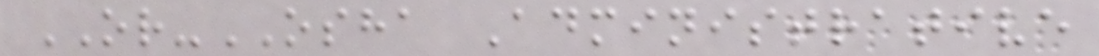OR-OSHA Administrative
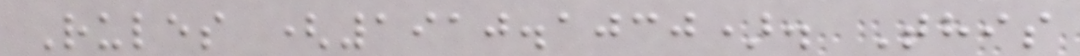Rules (1910.1030). This
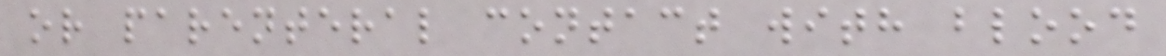or parenteral contact with blood
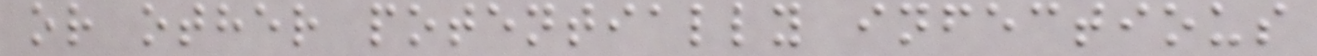or other potentially infectious
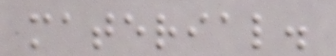material.
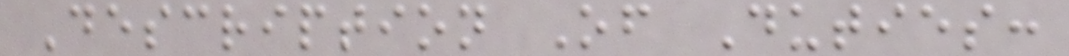Description Of Duties:
